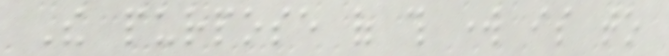The purpose of this work is to
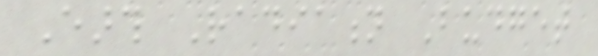Earth Radiation Budget
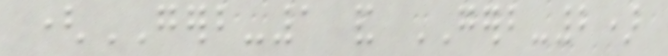(GERB-1 and GERB-2)
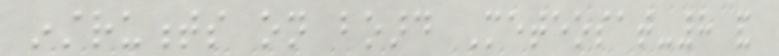instruments on board Meteosat-8 and
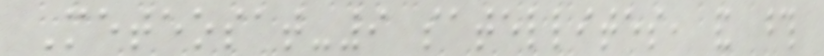Meteosat-9 satellites, and those
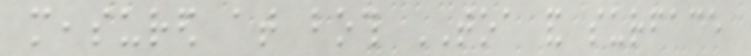measured at both TOA and surface
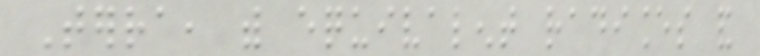Terra, with equivalent radiances and
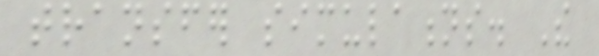transfer simulations. The
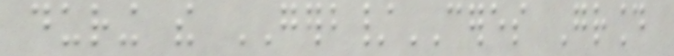during the GERB/CERES Ground
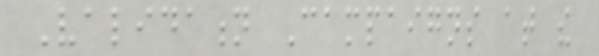Validation Campaigns at the
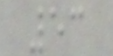53
